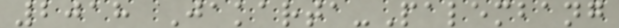2018 Jakarta-Palembang
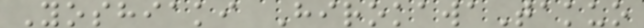Yoshiaki HirokawaTakuo
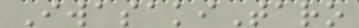IwasakiTaro
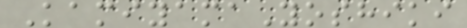KamiyamaYoshiki
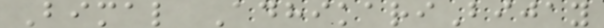Bimal AdhikariBijay
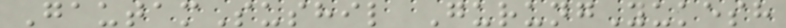GautamSushil GurungYukesh
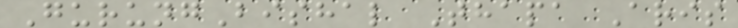GurungBishal Thapa Aris
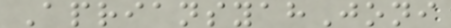ApriansyahJoni
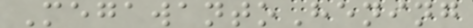MegawantoHening
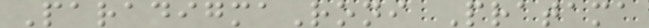ParadigmaRoni Pratama
